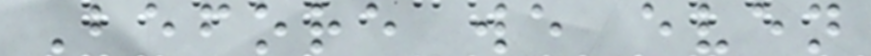Before we even
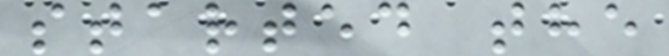started the
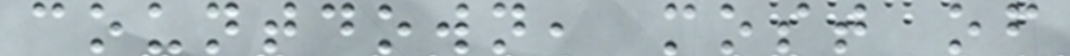countdown, most of
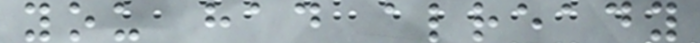you had already
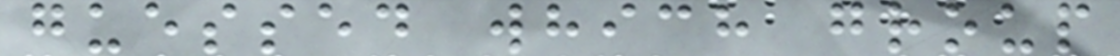guessed which group
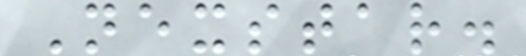Nexstar.
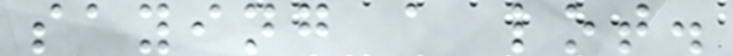saying a lot.
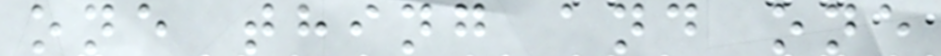one thing and one
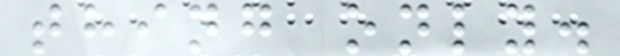thing only.
